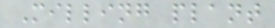Milling plant
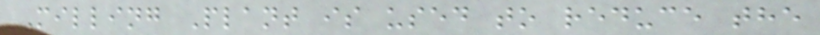Milling Plant is used to reduce the
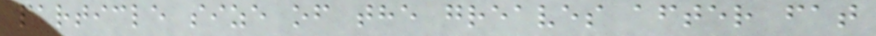particle size of the greaves after fat
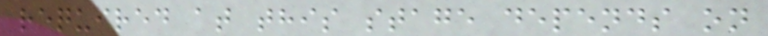required at this stage depends on
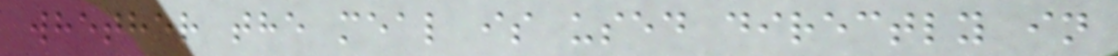whether the meal is used directly in
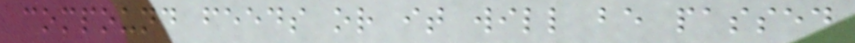compound feeds or it will be passed
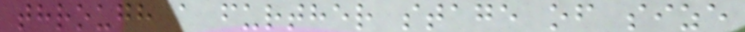through a further stage of size
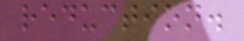reduction.
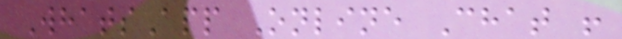WhatsApp Online Chat !
